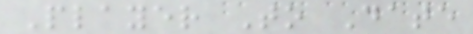Player To Date
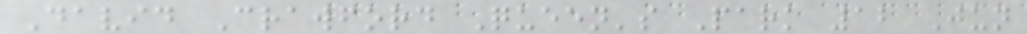David Crawford Queen's Park 12 Jun
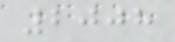2008
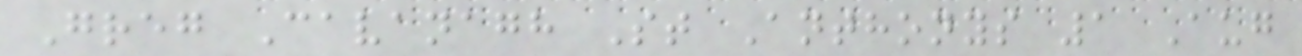Greg Cavanagh St Anthonys 1 Aug
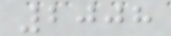2008
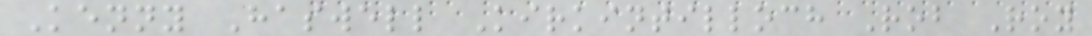Kenny Haswell Kirkintilloch Rob Roy
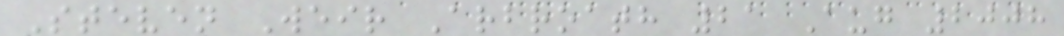Steven Weir Arbroath 21 Aug 2008
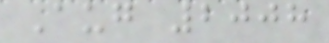Aug 2008
